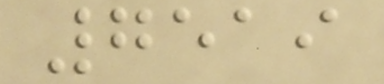7519
